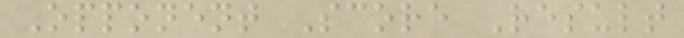Opponent Score Result
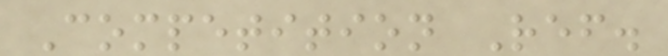Competition Ref.
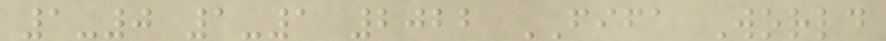1-0 1-1 2022 FIFA World
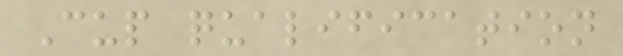Cup qualification
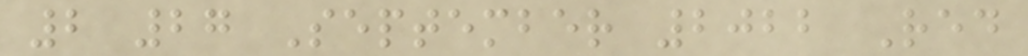2 27 September 2022 Red
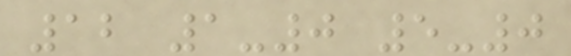12 1-0 5-0
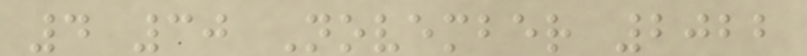4 30 November 2022
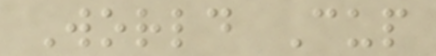World Cup
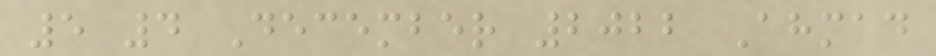5 4 December 2022 Ahmad
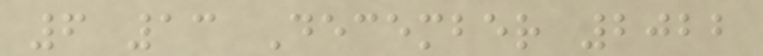6 13 December 2022
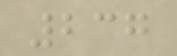237
